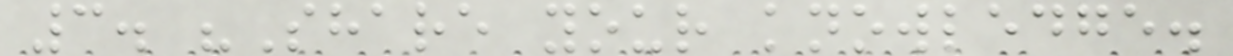3. "Share your knowledge.
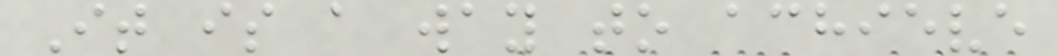It is a way to achieve
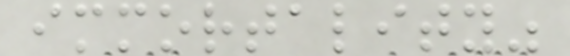immortality"
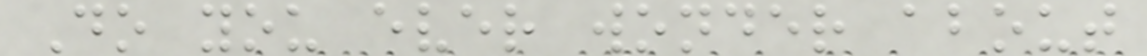Do you ever wonder about
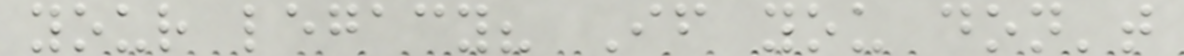your legacy? If you don't
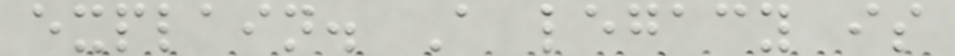explain. A legacy is
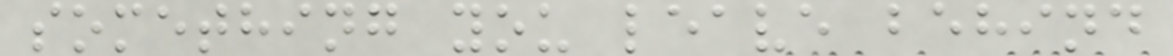something you leave behind
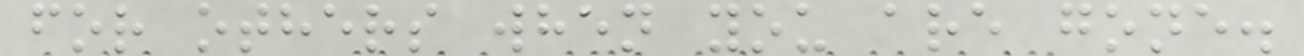for others when you are gone.
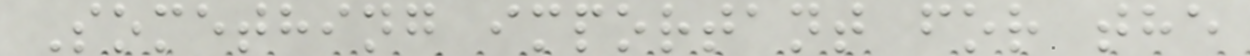Something important for the
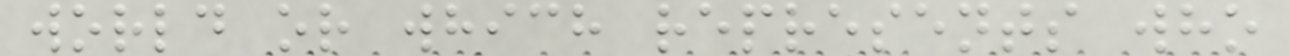world or which represents who
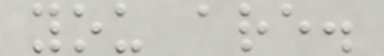you are.
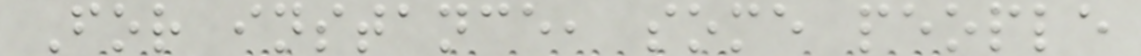For instance, some people
